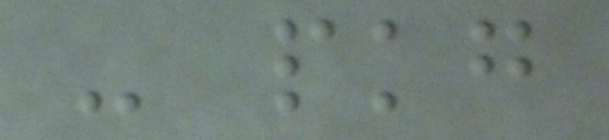- pkg
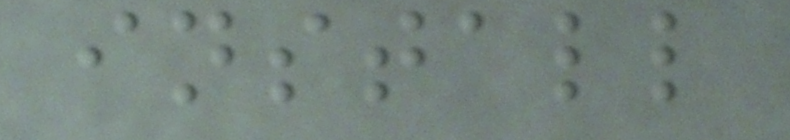install
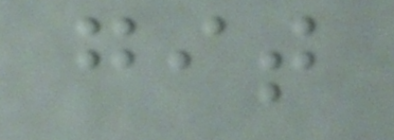git
